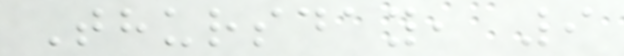Thursday, 9
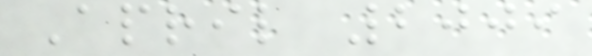April 2009
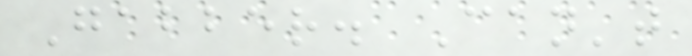Gabber. Can't
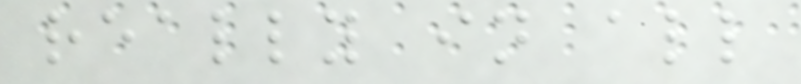really in all
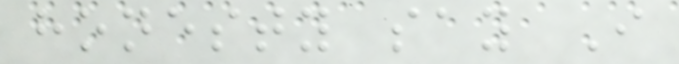honesty say I
